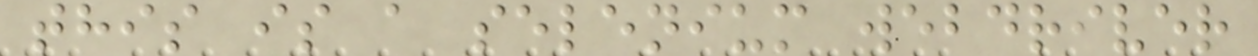this is a selenium webdriver
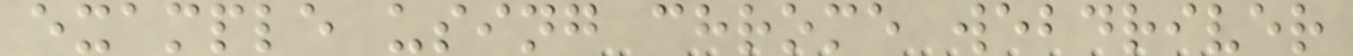example using chrome webdriver
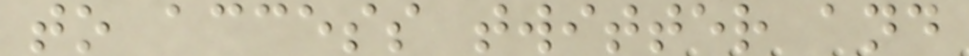to access twitter and
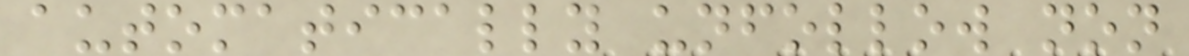automatically unfollow non
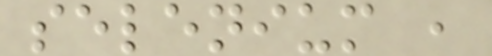selenium ,
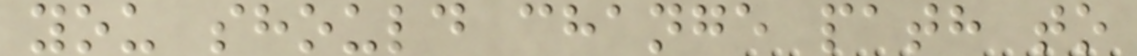you should change path to
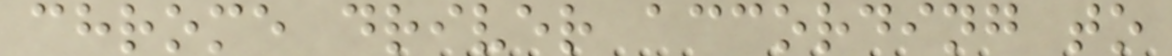chrome driver according to
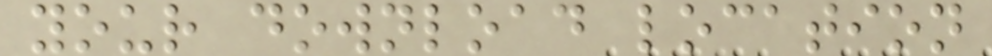your download location
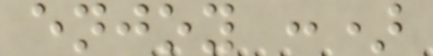enjoy :)
